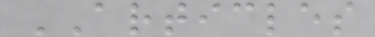ARTICLES
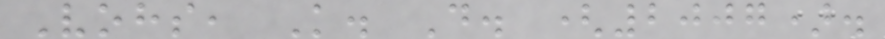Vohs, K. D. (2007).
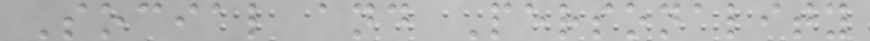Social and Personality
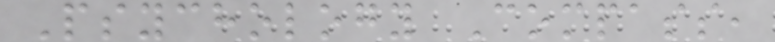Psychology Compass,
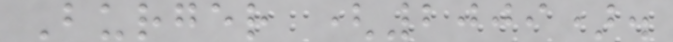Burger (2009).
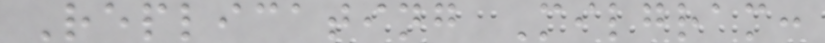Replicating Milgram:
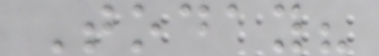Today?
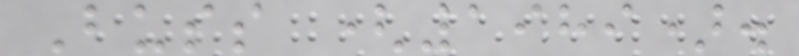Buss (1989).
